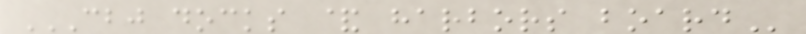CBJ DOCKS & HARBORS BOARD
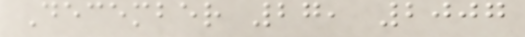December 27, 2007
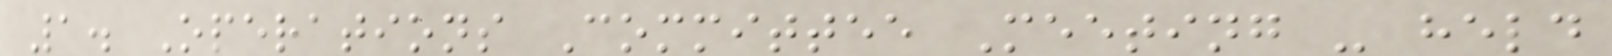1. Operations Committee Meeting - held
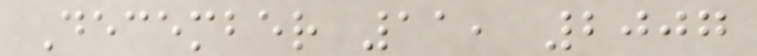December 11, 2007
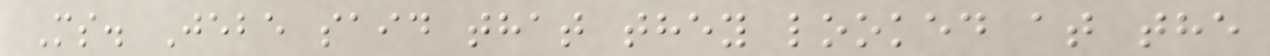Ms. Jebe said that they looked at the
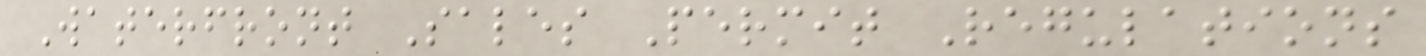Waterfront Sales Permit Regulations
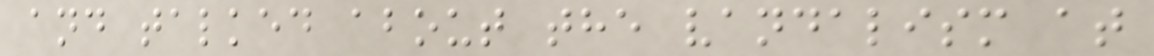and talked about the vandalism at
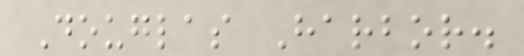Douglas Harbor.
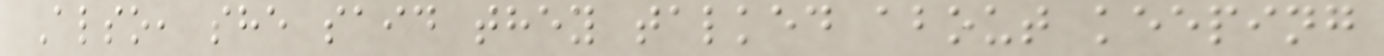Also, she said they talked about keeping
